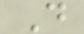D
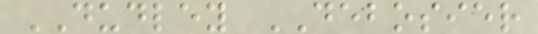DUDLEY DEBOSIER
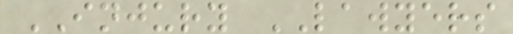INJURY LAWYERS
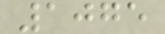1075
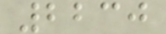2230
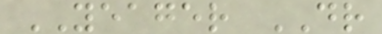YEAGER DR
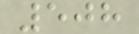508
